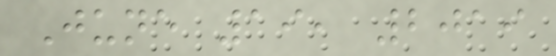June 19, 2019
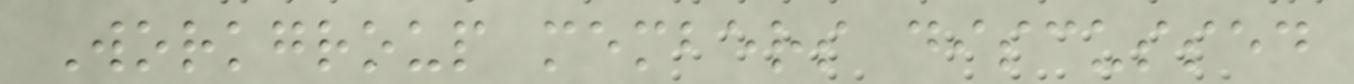Workgroup members discussed
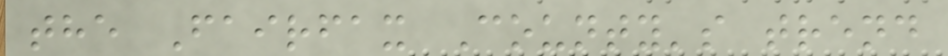the Fairfax County's trend
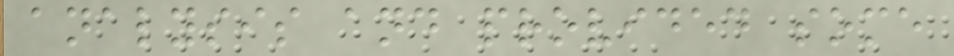analysis and provided some
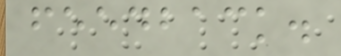feedback.
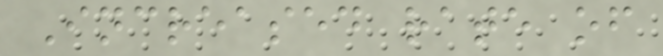Increased rate of
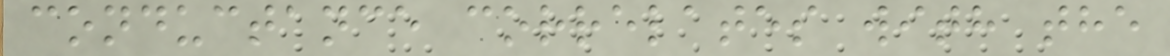conductance correlates with the
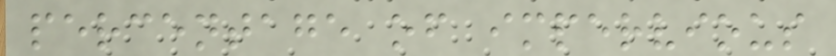percentage of impervious
